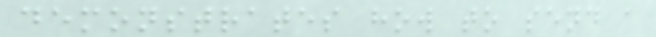demonstrates how to send a
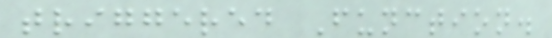triggered Function.
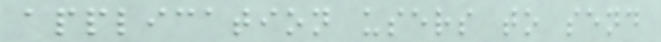application users to send
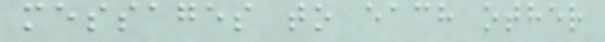messages to each other
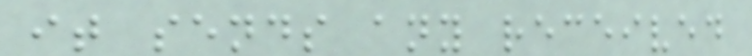it sends any received
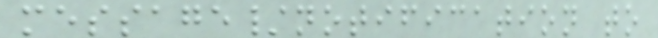message/notification to
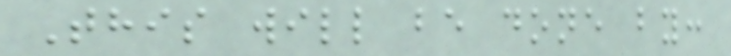This will be done by:
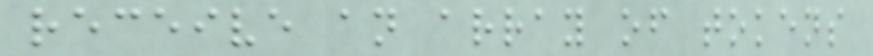receive an array of tokens
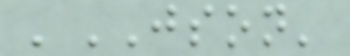'JSON'
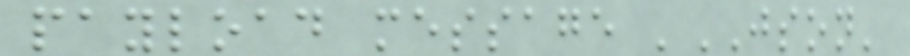payload message 'JSON'
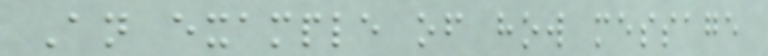An example of how message
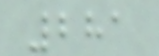281
